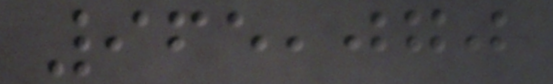965,070
